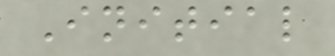Initial
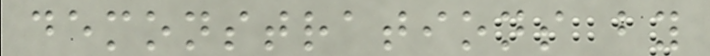demonstrations by
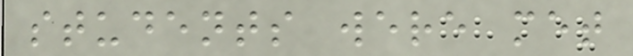students were met
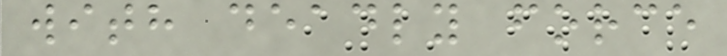with deadly force
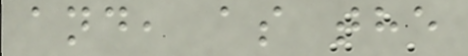and, as the
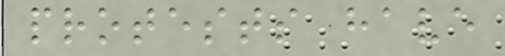protests have
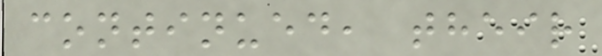continued, their
